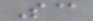S@
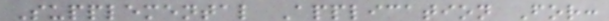Supplemental Application For:
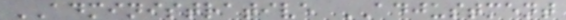ADMINISTRATIVE ADJUSTMENT
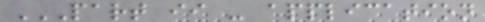PART II - APPLICATION
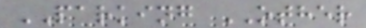PARKING OTHER
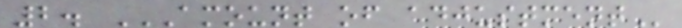2. AMOUNT OF ADJUSTMENT
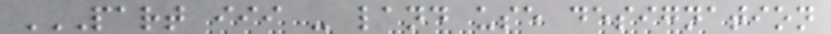PART III - LAND USE DESIGNATION
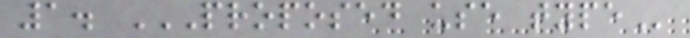1. PROPOSED USE TYPE
